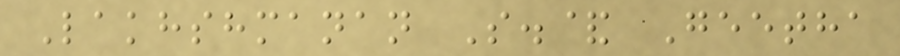Lakhshmanan S.& Geetha
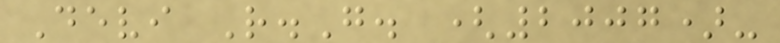Devi R.G. (2007)-
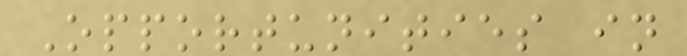Opportunities in
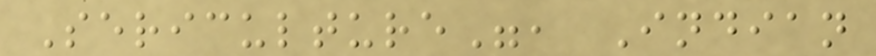Sericulture", Indian
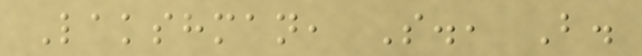Lakshman, S., B.
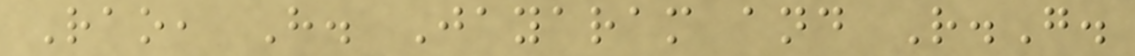Rao, H. Jayaram and R.G.
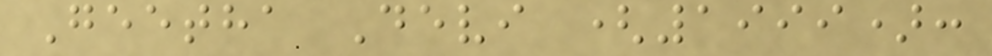Geetha Devi (1999):
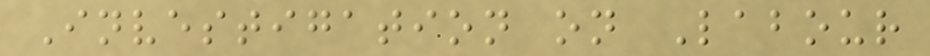Investigation on Labour
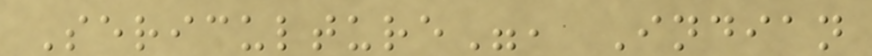Sericulture", Indian
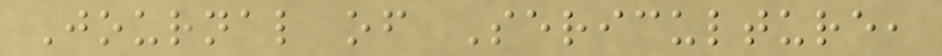Journal of Sericulture,
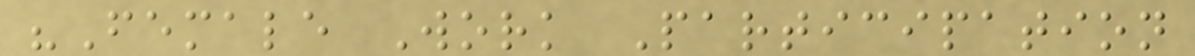"Female Work Participation
